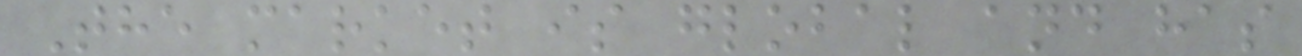The market is global and has
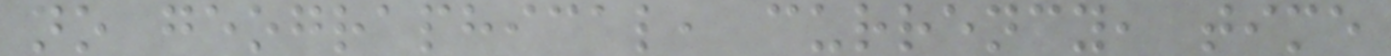no geographical, currency, time
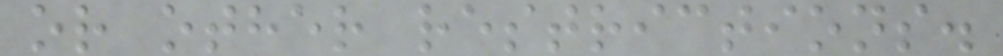or other restrictions.
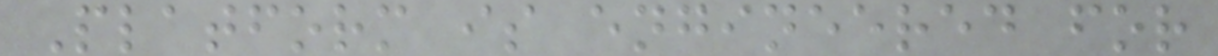Platform is engineered for
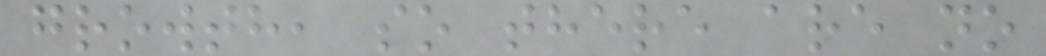growth, so there are no
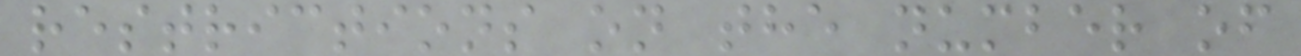restrictions on the number of
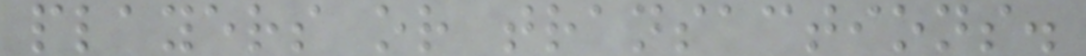players or transactions.
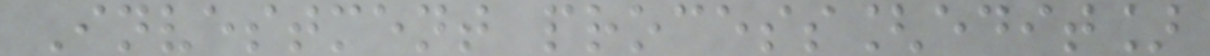Investment process[edit]
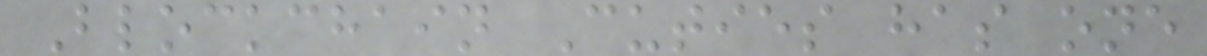Blockchain Cuties has one
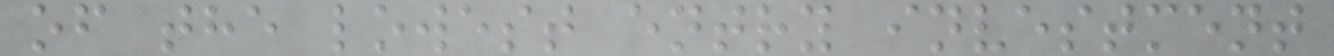of the lowest entry investment
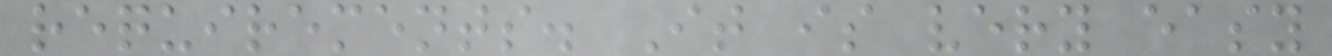requirements. It is very easy
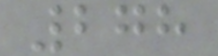278
